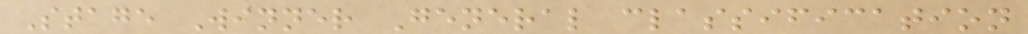Stage Winner General classification
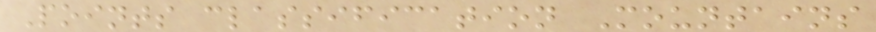Points classification Mountains
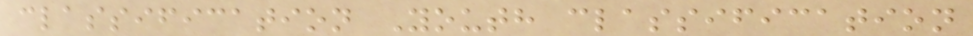classification Youth classification
